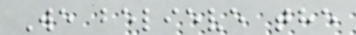We believe the
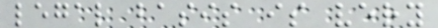legal basis is very
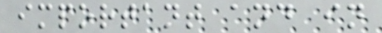important and in
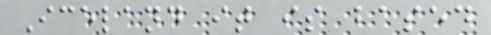Iceland it is based
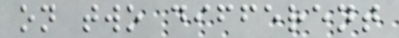on two different
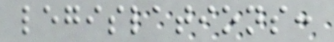legislations:
